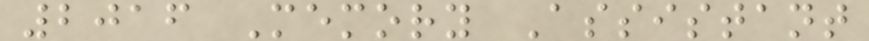2016 Memory Assistant
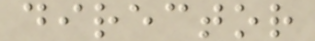director
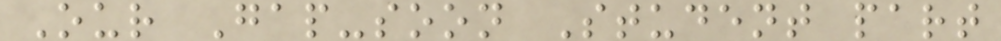Our Gap-soon Student part
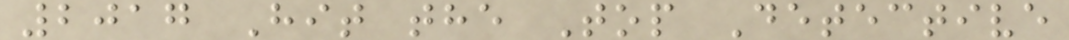2017 Hit the Top Detective
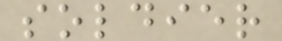soldier
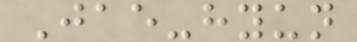Jae-hyun
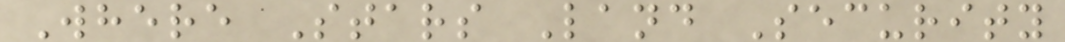Where Stars Land Security
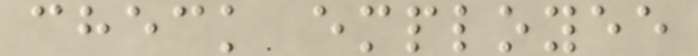check employee
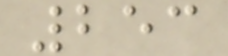253
